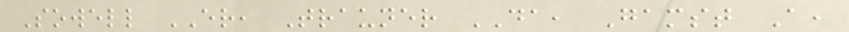Sowell ER, Trauner DA, Gamst A,
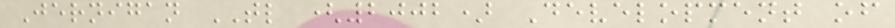Jernigan TL (2002) Development of
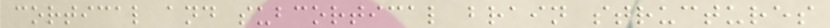cortical and subcortical brain structures
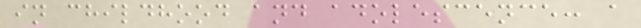in childhood and adolescence: a
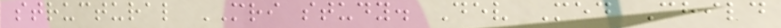structural MRI study. Dev Med Child
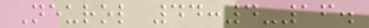Neurol 44:4-16.
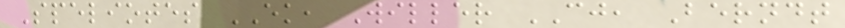Speliotes EK, Willer CJ, Berndt
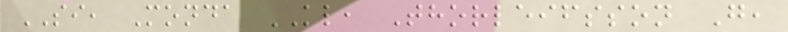SI, Monda KL, Thorleifsson G,
